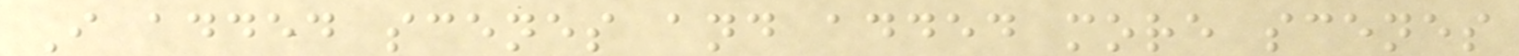I added scenes and added more scenes
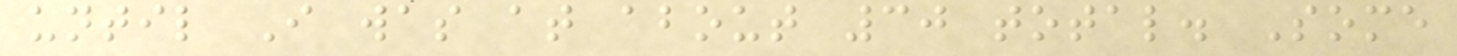until I was at about 30 total. Some
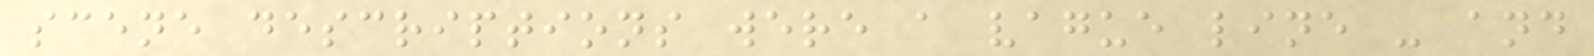scene descriptions were a vague line - and
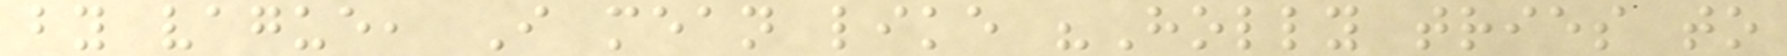by vague, I mean like "Holly tries to
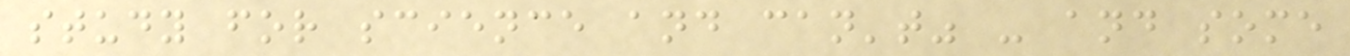study for science and can't" - and some
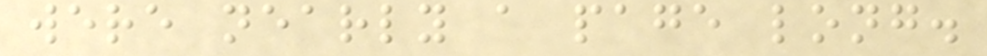were nearly a page long.
